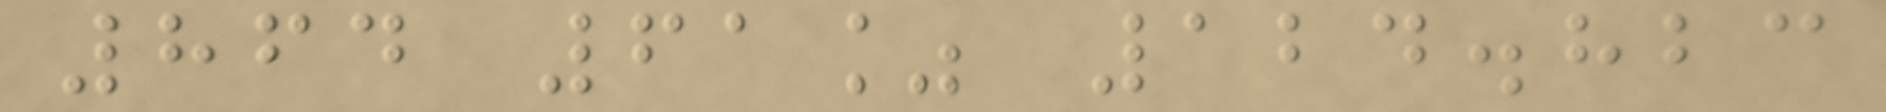864 61% 124.823
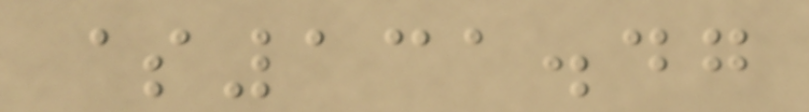$131.47
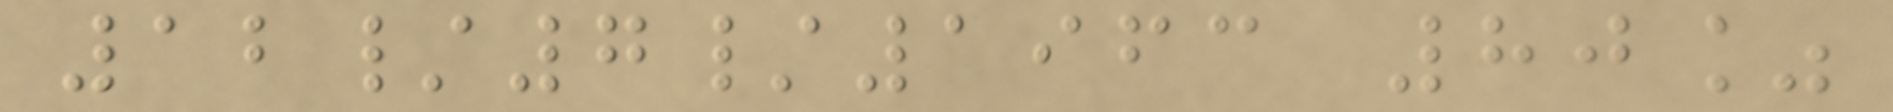12/7/1963 80%
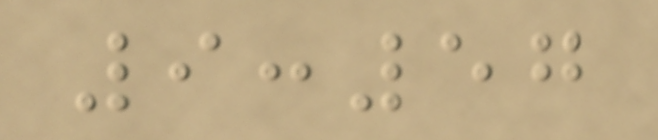9:57
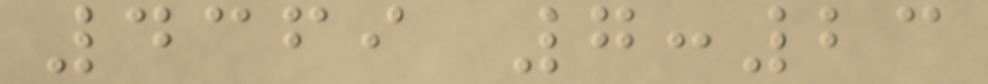4369 7:23
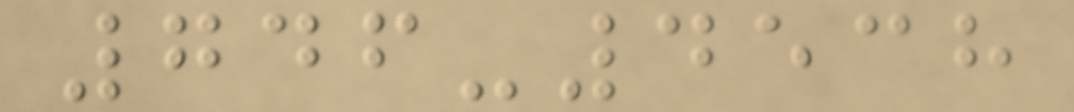746-4538
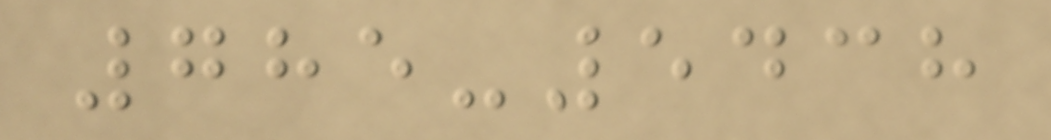785-5438
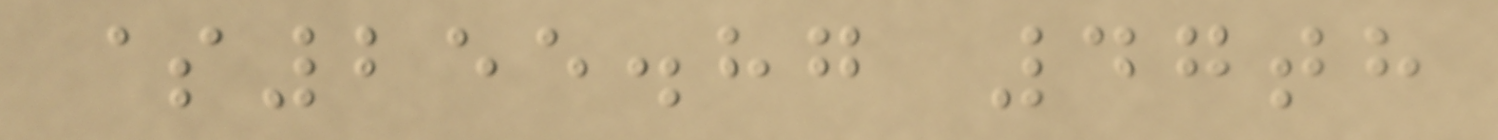$255.87 47th
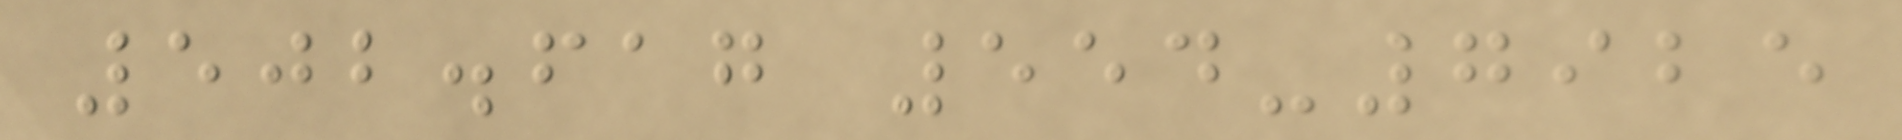502.617 554-7925
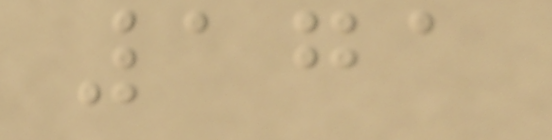171
